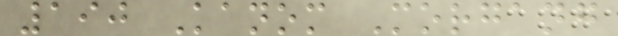190 Kanom Morgang
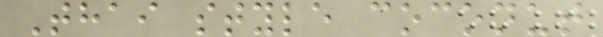Thai style coconut
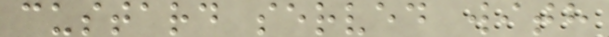custard served with
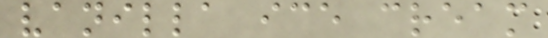vanilla ice cream
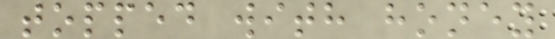topped with honey
